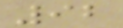92
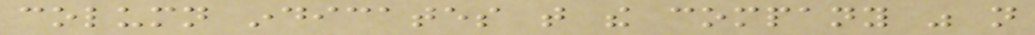column indicates that the company was not
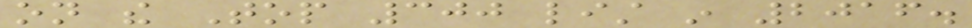on the Top 300 list in 2016.
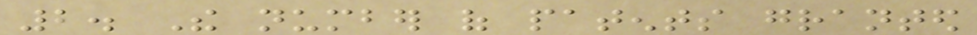2. The number of patents granted
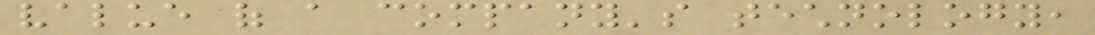value of a company's technology,
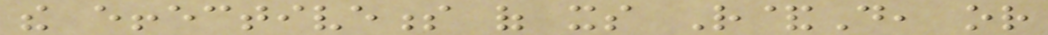the effectiveness of its R&D, or
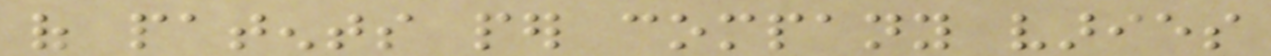of patents per company varies
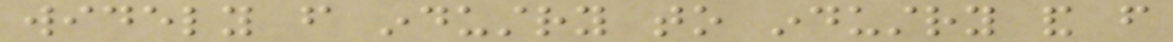widely from industry to industry and from
